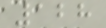128
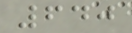640
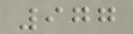977
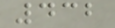432
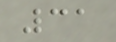31
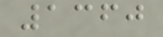1360
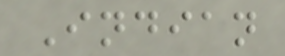Indian
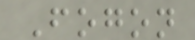Fogon
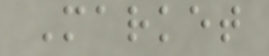Market
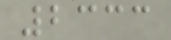2333
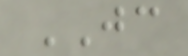JC
